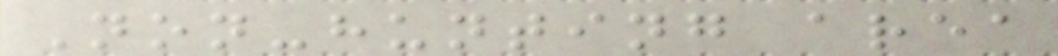Non-hunting area
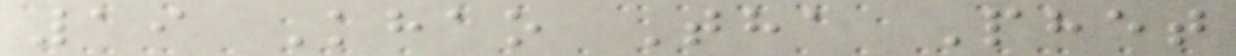19 Khao Tha Phet
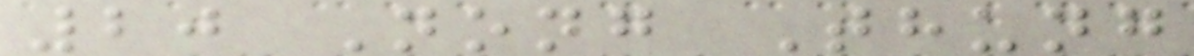20 Nong Thung
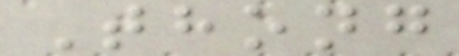Thong
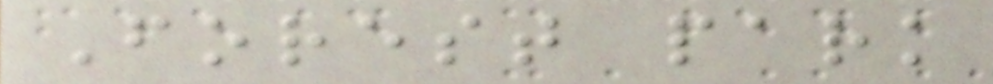Forest park
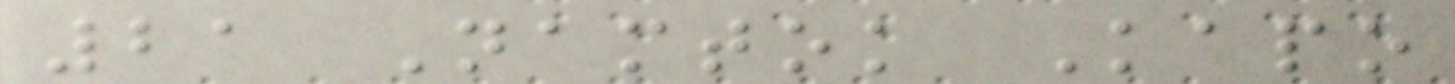21 Namtok Kapo
